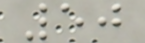50
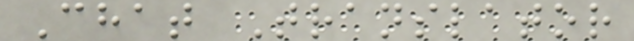Chat Translator
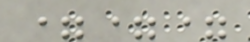===
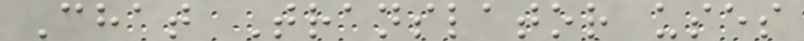Chat Translator uses
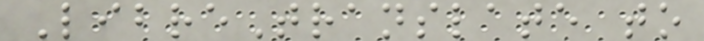LibreTranslate to
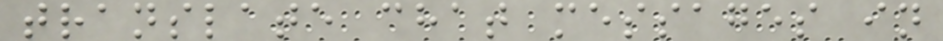translate chat messages in
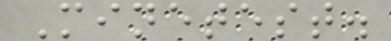Minetest.
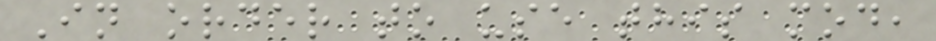In order to use this mod,
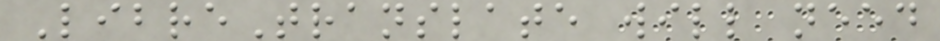LibreTranslate will need
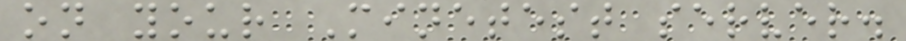on your Minetest server.
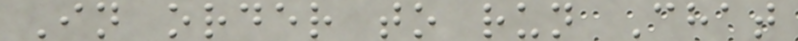In order to run Chat
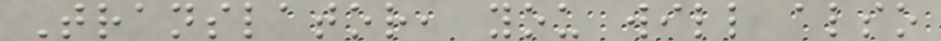Translator, you will also
